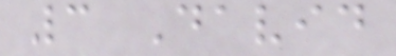3 David
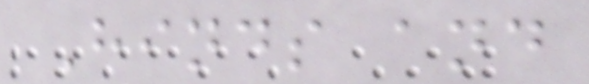Hinds and
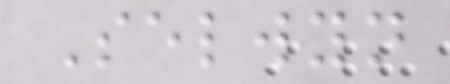Selwyn
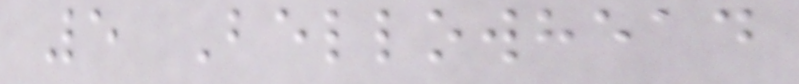5 Bellowhead
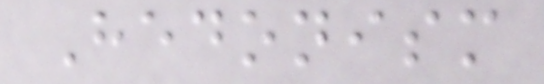Hedonism
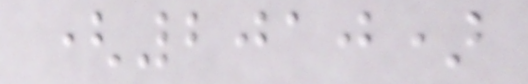(2010)
